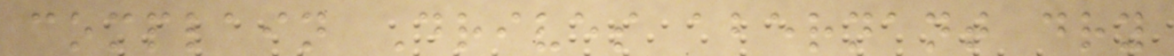complain Drives abernant dry
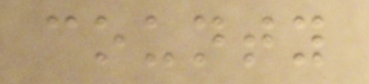county
